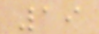19
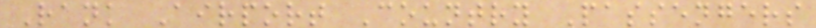Rank Airport Country Passengers
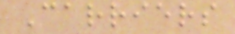Carriers
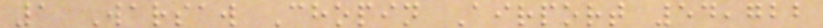1 Warsaw Chopin Airport 54,722
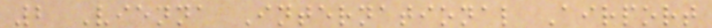2 Vienna International Airport
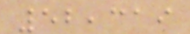52,319
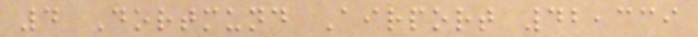4 Dortmund Airport 42,339
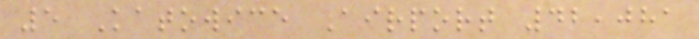5 Katowice Airport 42,081
